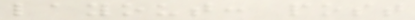layout: post
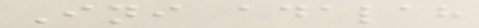Ini adalah
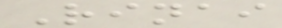Rinai
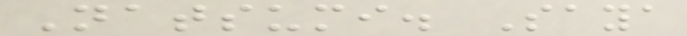Natsumi. Saya
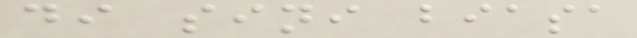di sini biasa
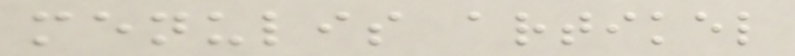menulis artikel
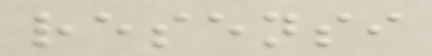resensi
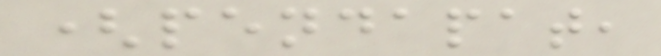(pendapat,
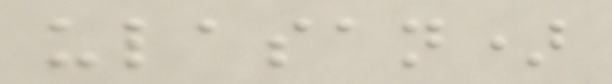ulasan)
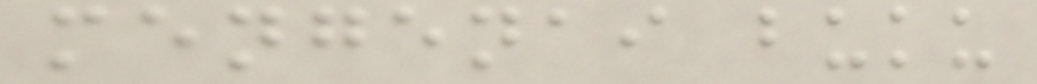mengenai buku
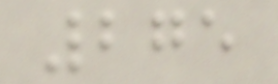275
